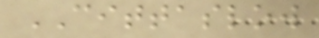CITTASLOW
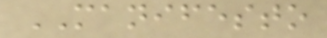MANIFESTO
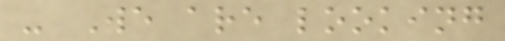- We are looking
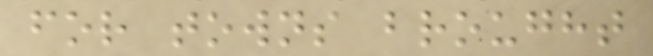for towns brought
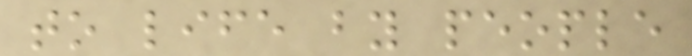to life by people
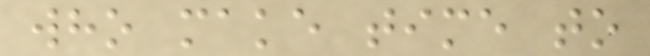who make time to
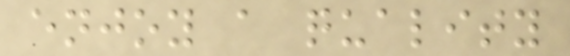enjoy a quality
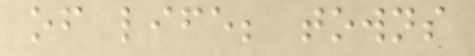of life; towns
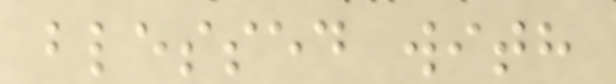blessed with
